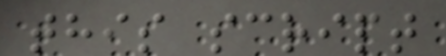this script
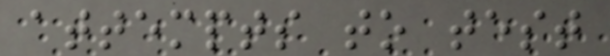attempts to test
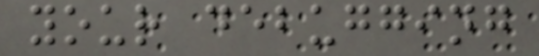your debugging
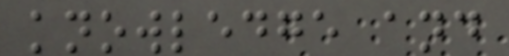knowledge and
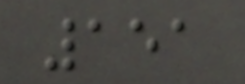151
